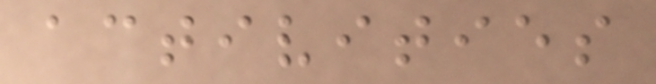activities
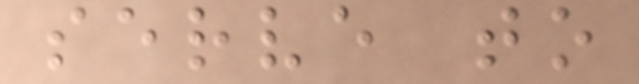serve to
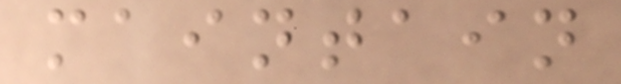maintain
